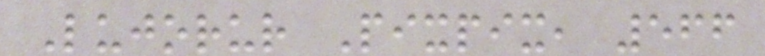Lujorur Pixpix, 566
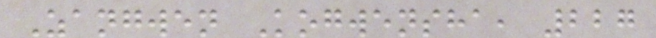Zangwen Kogwensha, 227
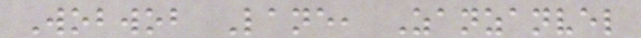Wobwob Lane, Zanzanvel
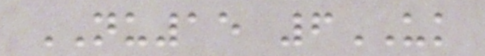NU15 6UK
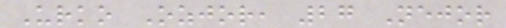Urko Ozjor, 27 Nejor
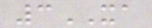3XA
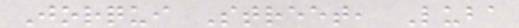Jorqui Street, Luba
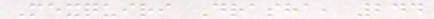Mexquiri Drasha, 244
